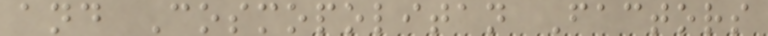and Cosmopolitan Factors
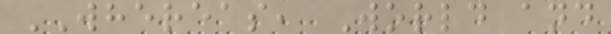WHEREAS, World and
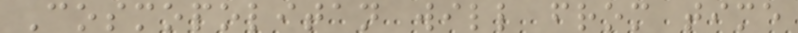Cosmopolitan will from time
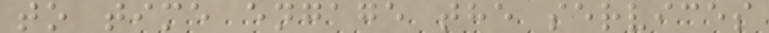to time engage the services
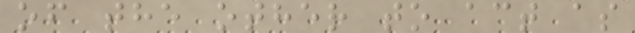of the other to act as
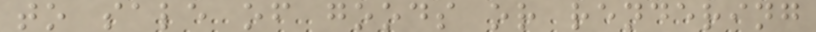to sale of goods or rendering
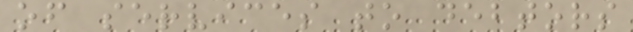of services to debtors
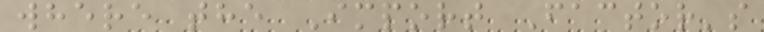where the Import Factor's
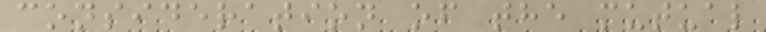consideration of the mutual
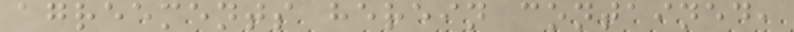agreements herein contained,
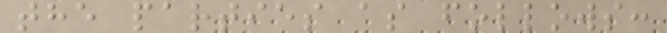the parties as follows:
